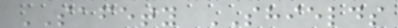SAFETY SHIELDS
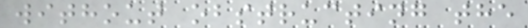without obstructing the
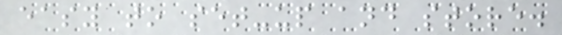easy to set-up and store.
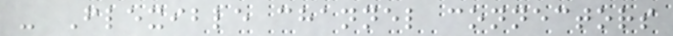- Flexible channel connectors
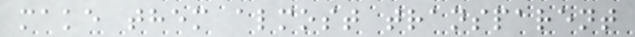make them almost transparent
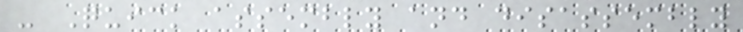- Quick assembly and disassembly
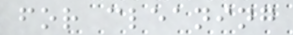for cleaning
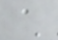a
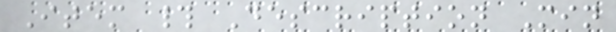Item # Description Min
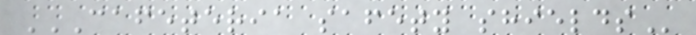CAFETERIA SAFETY SHIELDS
